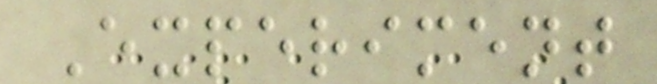Experiment
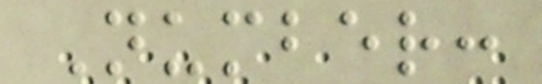Number:
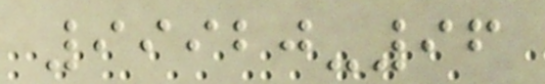99920-96
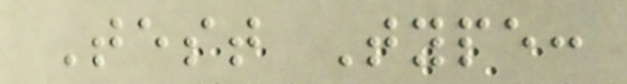Test Type:
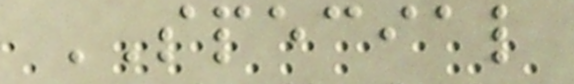SPECIAL
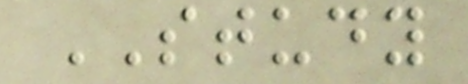STUDY
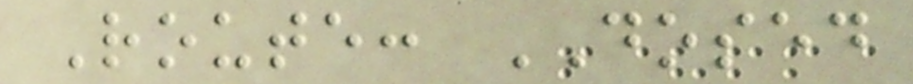Route: DOSED
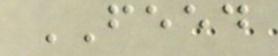FEED
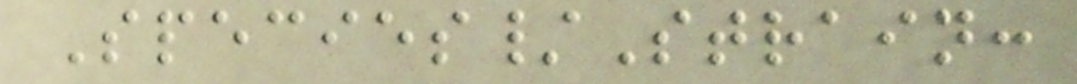Species/Strain:
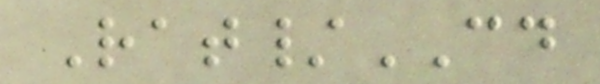Rat/CD
